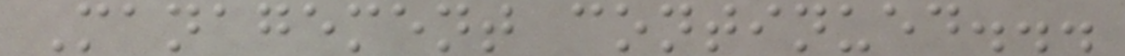Management continued...
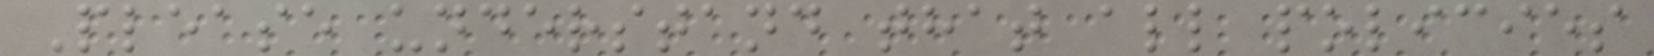Please understand that all policies
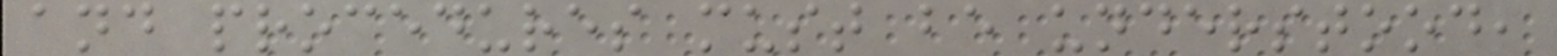and procedures must be understood,
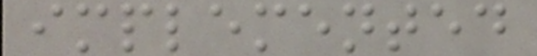implemented
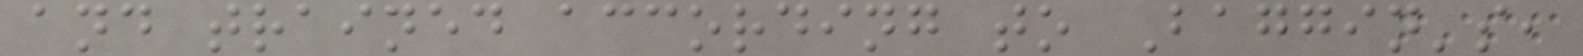and trained according to Baggin's,
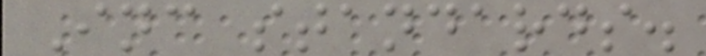Inc standards.
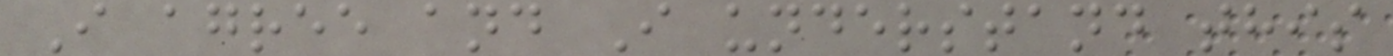I agree and I understand this
